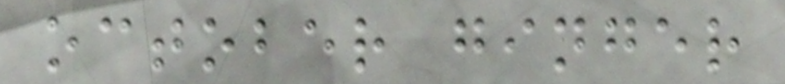october ginger
